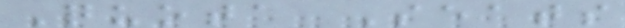Quota Seats
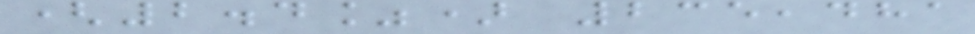(2.4%) 235,481
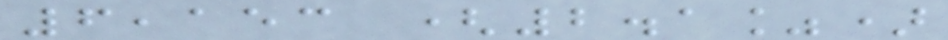6,153 (2.1%)
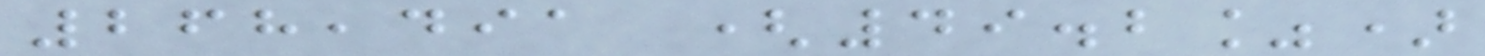268,491 (49.2%)
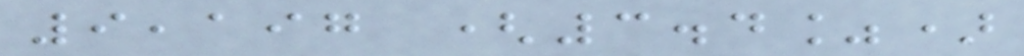9,197 (3.4%)
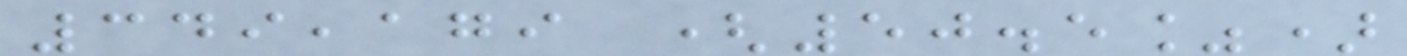349,179 (50.5%)
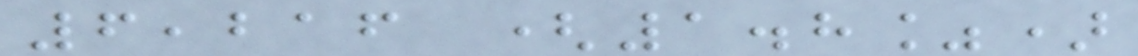6,216 (1.8%)
